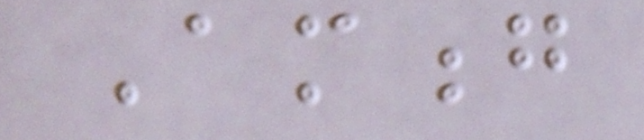Among
